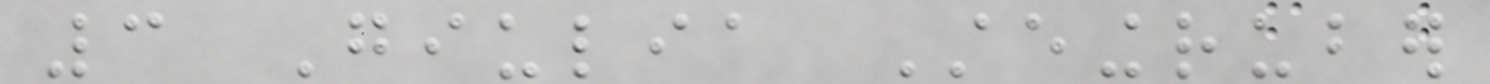3 Giulia Steingruber
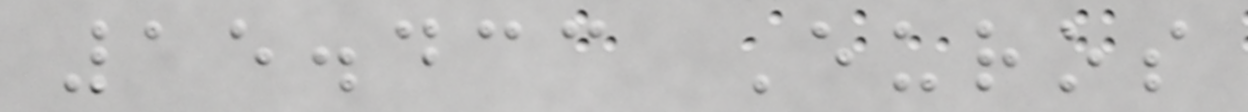15.433 Euros
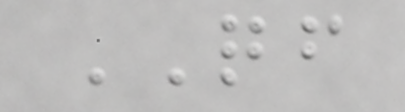QF
